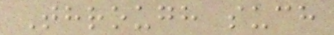Through such
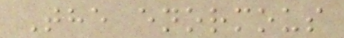The enormous
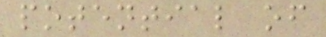potential of
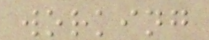working
